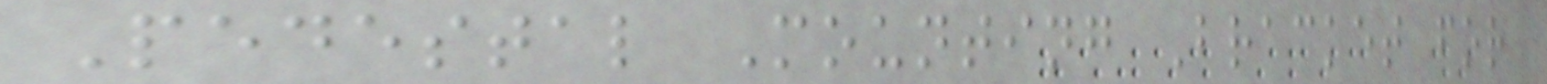Pedestal Mounting Bracket for
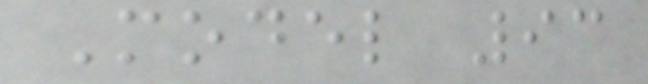Model 93
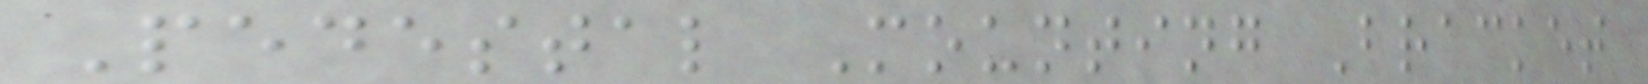Pedestal Mounting Bracket
